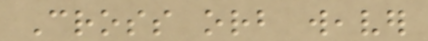Cross orb weaver
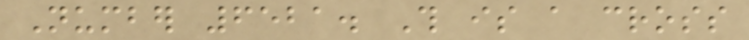Number 6521. This is a cross
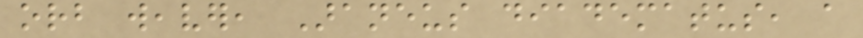orb weaver, Araneus diadematus, a
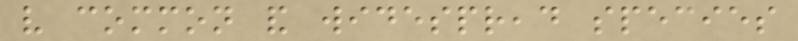very common and widespread species
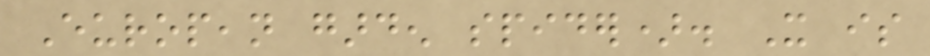European garden spider). It is
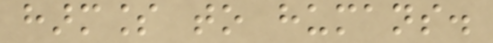harmless to humans.
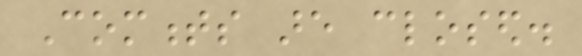Comments are closed.
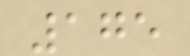175
